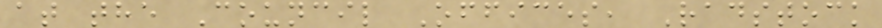at the Council Offices, Radstock
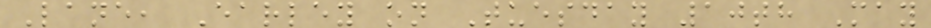Lane, Earley on Tuesday 10th May
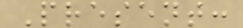Present:
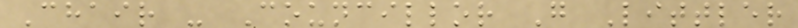Chair - Councillor G Littler
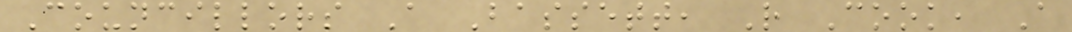Councillors A Bassett, R Cook, A
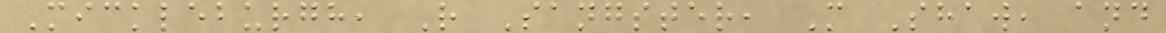Mickleburgh, R Sangster, M Shaw, and
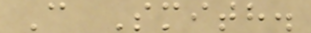C Smith.
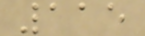115
